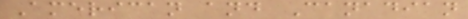American and Canadian
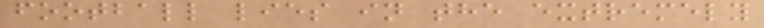football lies in the extremely
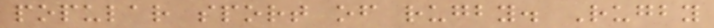popular sport of rugby. Rugby
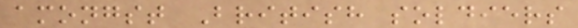amongst British soldiers
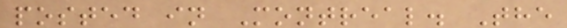posted in Montreal. The
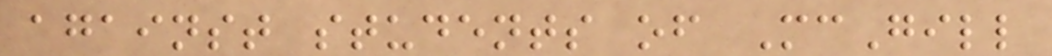against students of McGill
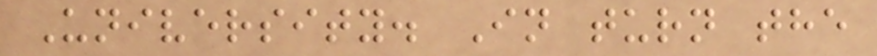University. In turn the
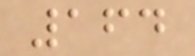164
